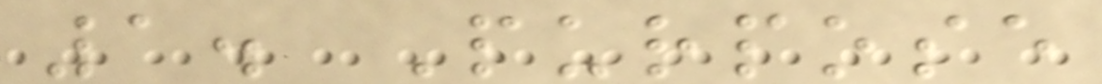1. Purpose
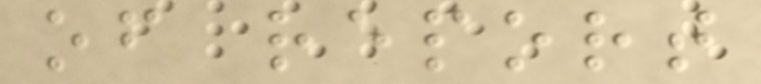of report
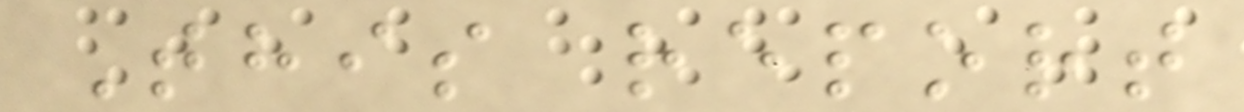This report
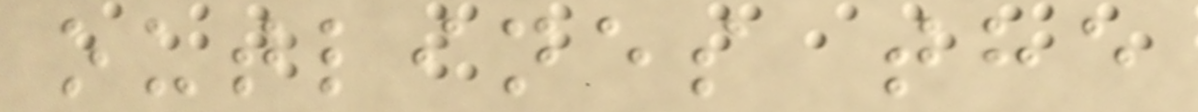outlines the
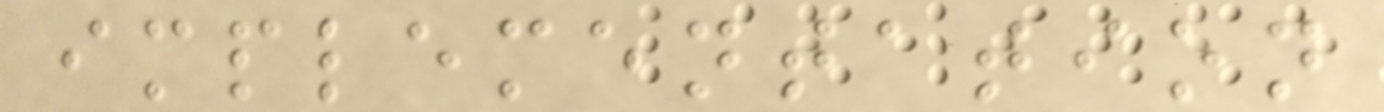implementation
